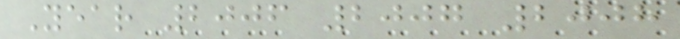Year 2006 2007 2008
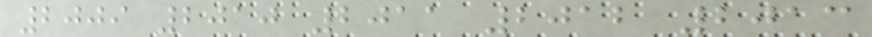2009 2010 2011 2012 2013
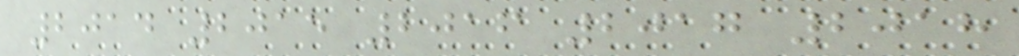2014 2015 2016 2017 2018
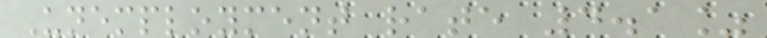Unemployment rate 4.1%
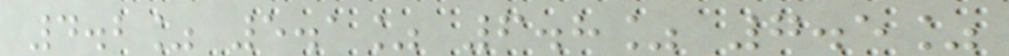4.2% 5.1% 6.8% 7.5%
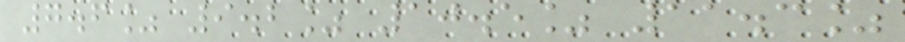7.6% 9.2% 10.5% 11.3%
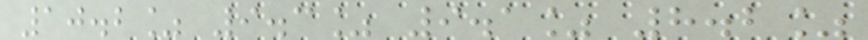10.2% 9.3% 9.1% 8.2%
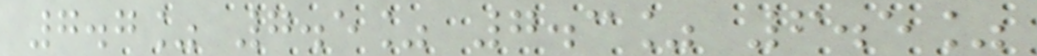7.7% 7.5% 7.3% 6.5%
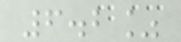6.2%
